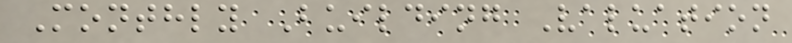Monthly Building Valuation
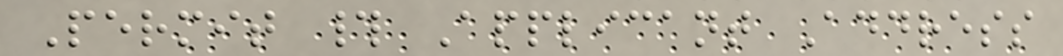Permit # Applicant Address
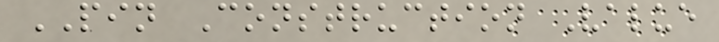PIN Construction Value
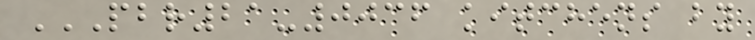PBR21-0036 KITCHENS BY
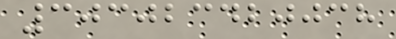303023420038
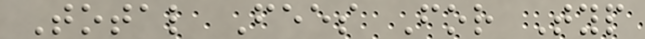Total Fees For Typ
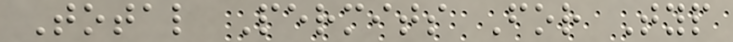Total Permits For Typ
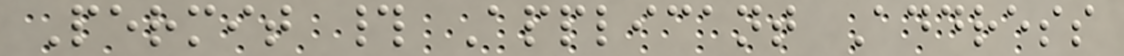Permit # Applicant Address
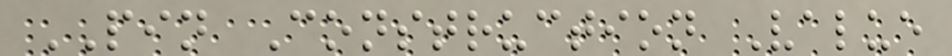PIN Construction Value
